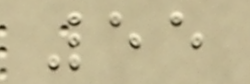55
